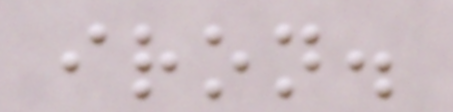iron.
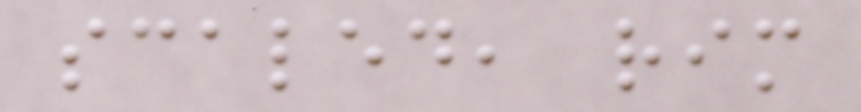scaled, rim
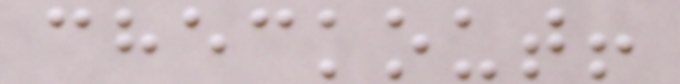checkout!
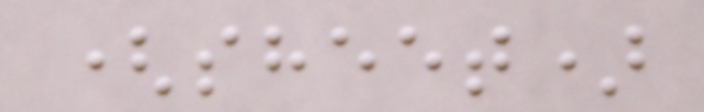(sheet)
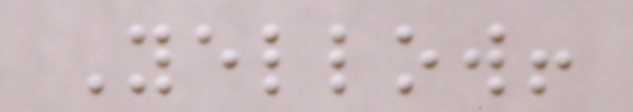Yellow!
